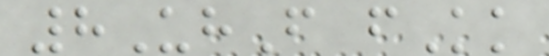8UhF fKk
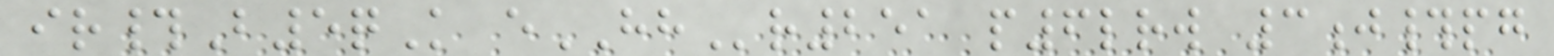ir#B5qK eHHr251 p6lrw 3j#pg
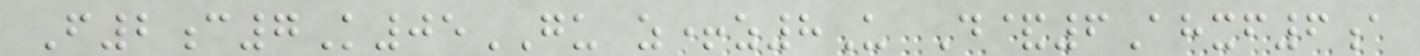F2c7K05GU z+z8U D&6Ahxf6a
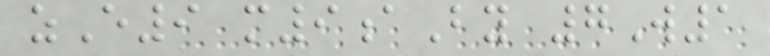zE9 m9aBy 7W1
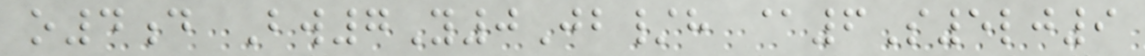o4d Bw7Y0Jb/h @6S5lj9
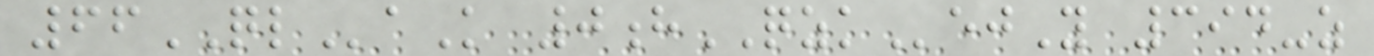66QLaK 0hQZKejY 394-z
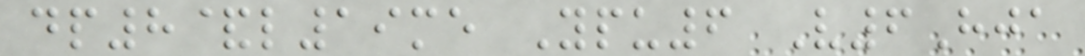dp8&l19me Ypu6 V6Hja
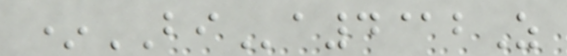*BIa4@bZ
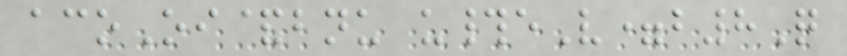acoOi&bnu u#eV=b8Q
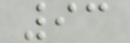93
